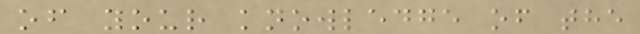of your knowledge of the
